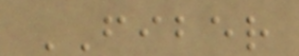FIBER
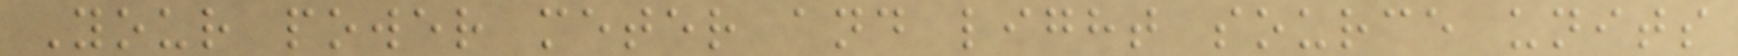Your power meter and light source units
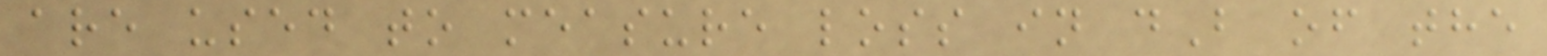are used to measure loss in dB of the
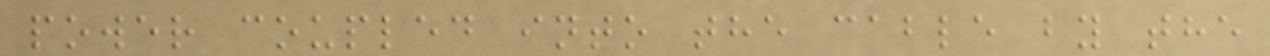power coupled into the cable by the
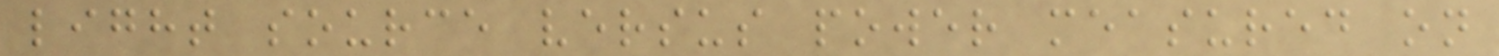light source versus power measured on
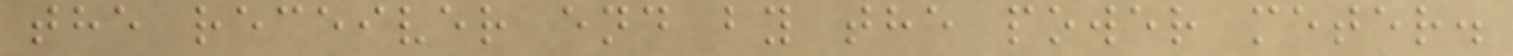the receiver end by the power meter.
